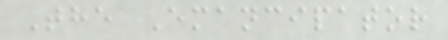The Emancipator
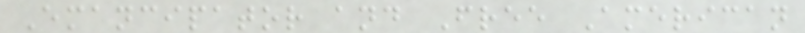Emancipator and Free American
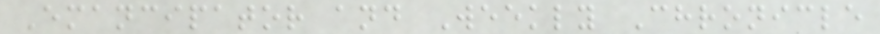Emancipator and Weekly Chronicle
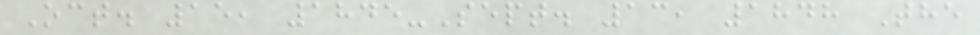Oct. 15, 1845-Sept. 13, 1848 The
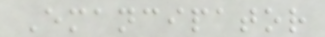Emancipator
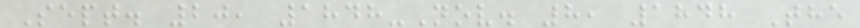Sept. 20, 1848-Nov. 8, 1848 The
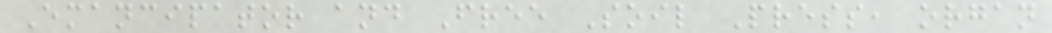Emancipator and Free Soil Press, organ
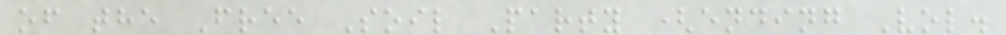of the Free Soil Party (ending Vol.
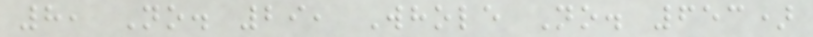8, No. 29, Whole No. 653)
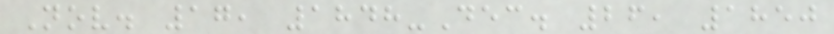Nov. 17, 1848-Dec. 26, 1850
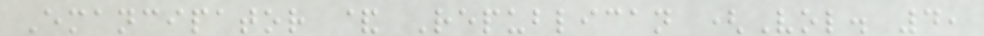Emancipator & Republican (Vol. 4,
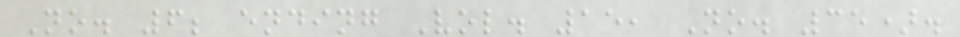No. 6; ending Vol. 15, No. 35).
